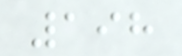198
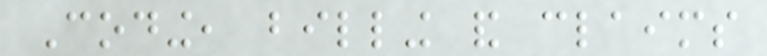Coding, billing and claims
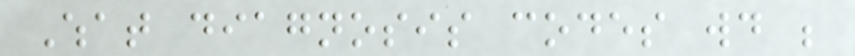What diagnosis codes would be
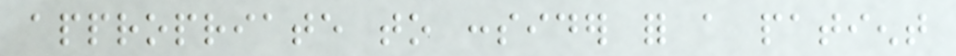appropriate to consider for a patient
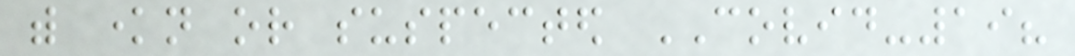with known or suspected COVID-19?
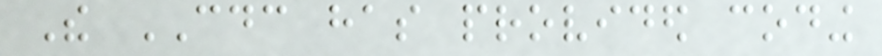The CDC has provided coding
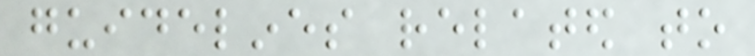guidelines related to
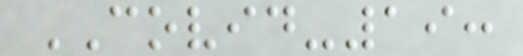COVID-19:
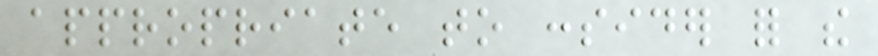appropriate to consider for the
